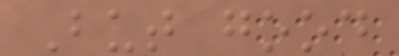But good
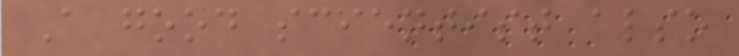A good scientist also
